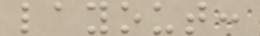layout:
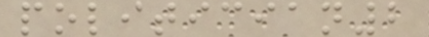politician2
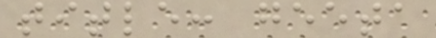title: geeta
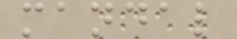mandal
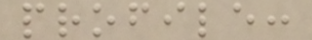profile:
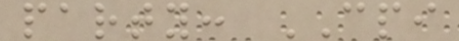party: CPI
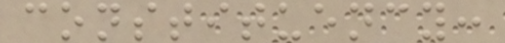constituency:
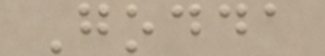Godda
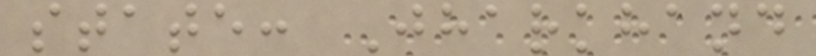state: Jharkhand
